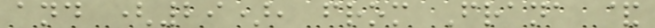and (29), from Frana &
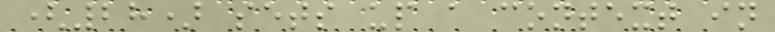(28) sets up a context in
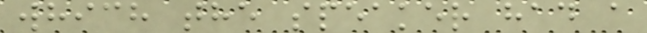which the speaker had a
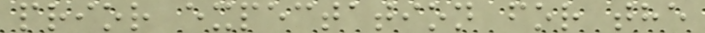prior expectation for the
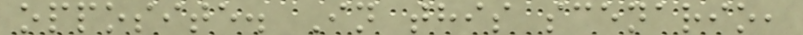opposite. In this scenario,
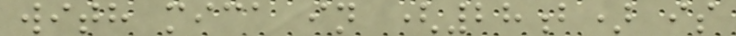with mica in (28b) is
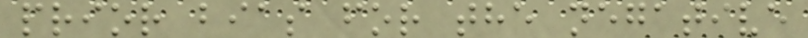prior bias for the negative
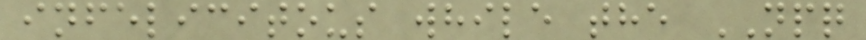infelicitous while the NPQ
